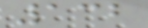132
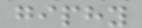giphy
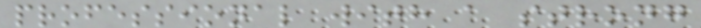professional with a strong
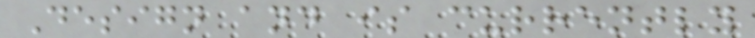Design and is currently
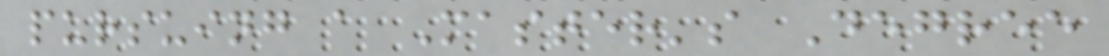pursuing a Master's Degree
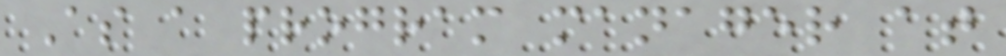As a program manager at
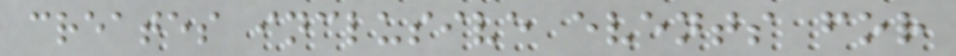creates inclusive events for
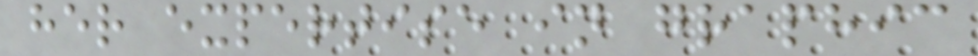her expertise in graphic
